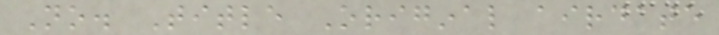No. Title Original airdate
